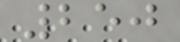250
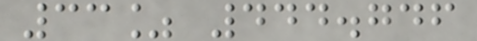33% 444.746
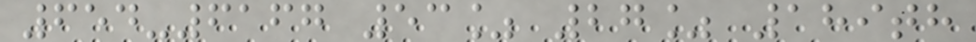654-6167 53% 27% 189th
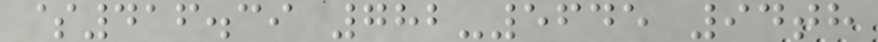$416.39 782-5645 94th
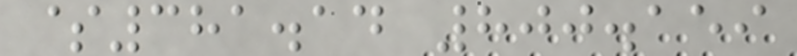$381.14 800.159
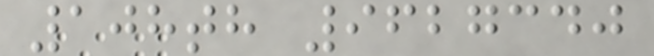108th 9627340
